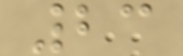23
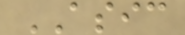ASIC
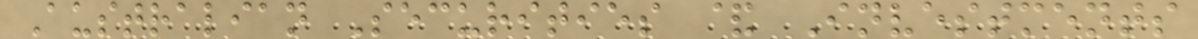Australian Securities & Investments
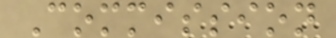Commission
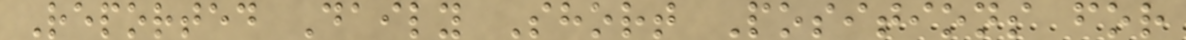Reported Daily Short Positions for
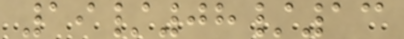19/08/13
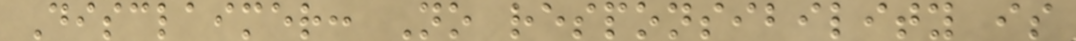Disclaimer: No responsibility is
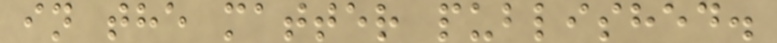in the matter published.
